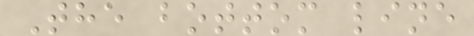The bottom line
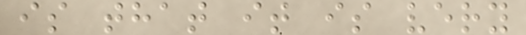is that it is very
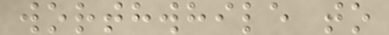worthwhile to
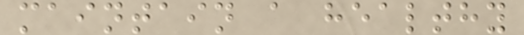maintain a healthy
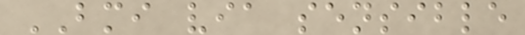BMI via sensible
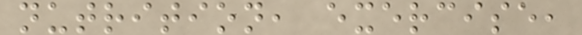nutrition, exercise,
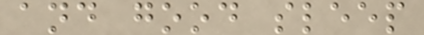and good sleep
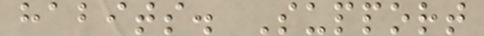habits. Support
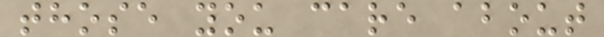those you care about
